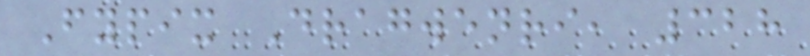Fypix Dragwenri, 328
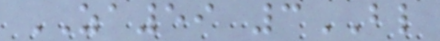ZA59 3BL
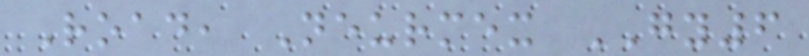Road, Neurmex GY6
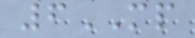6MP
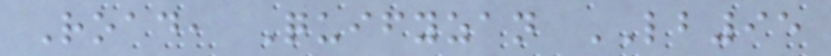Road, Quifyzan LB95
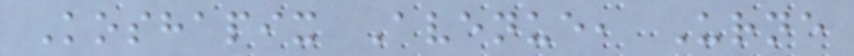Koshapix Avenue, Urne
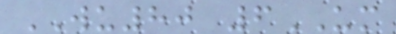WU80 6UM
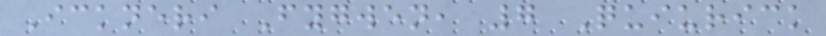Ickneri Fygwen, 7 Quiurick
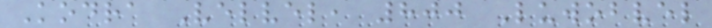Kodra Velvel, 800 Luwobvel
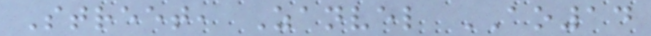Street, Zanvel AO14
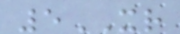5XR
